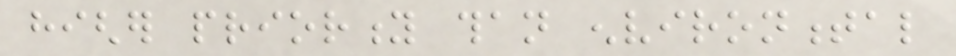higher priority than environmental
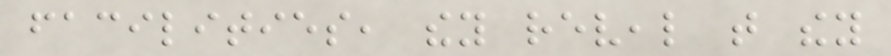facilities, they reveal that they
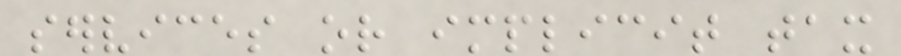services or implicit tax
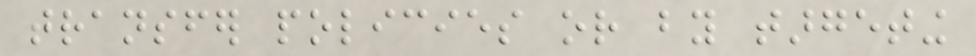transfer policies or by targeting
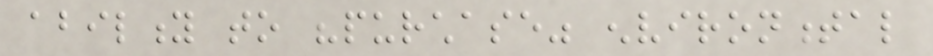ability to "purchase" environmental
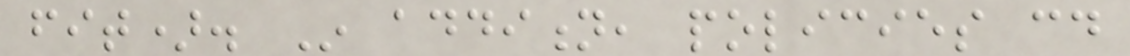fit). In addition, policies could
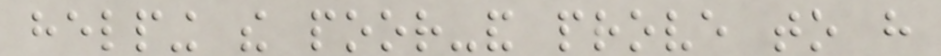helping the poor-and prove to have
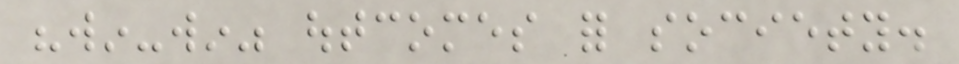"win-win" outcomes for society.
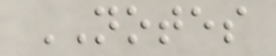NOTES
